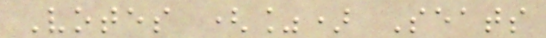Votes (%) Seats
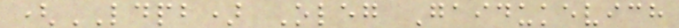(LDPB) Oleg Gaidukevich
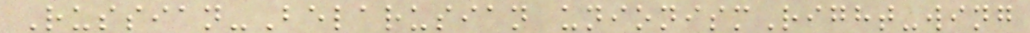Russian-Belarusian unionismRight-wing
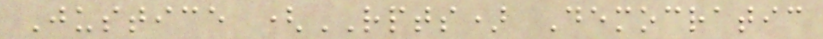Justice (RPTS) Democratic
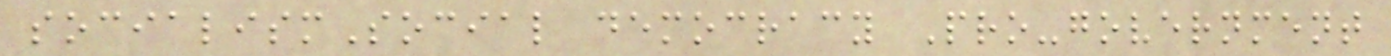socialismSocial democracy Pro-government
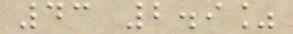43 2.9%
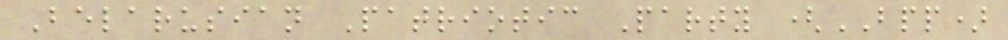Belarusian Patriotic Party (BPP)
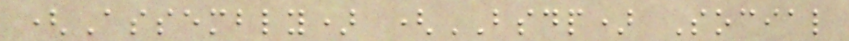(Assembly) (BSDP) Social
